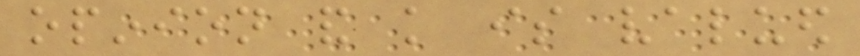opinion and knowledge is valued
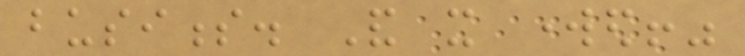business. And it worked!"
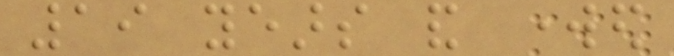19 years and worked
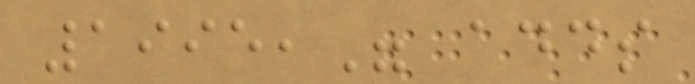1995," adds
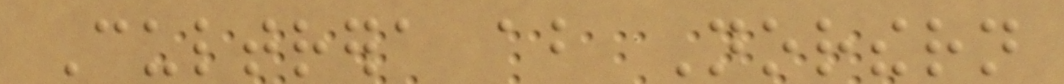Cultrera about Northern
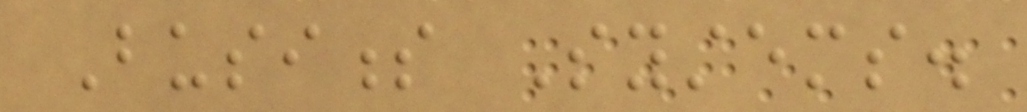Business Systems.
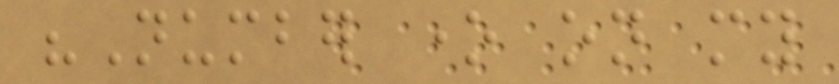"Number one on my
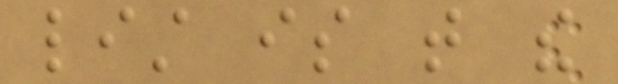list is that the
